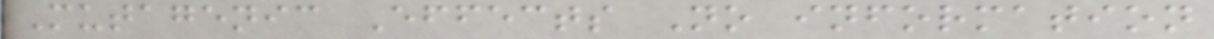Mutagenic Effects No information
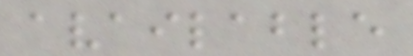available
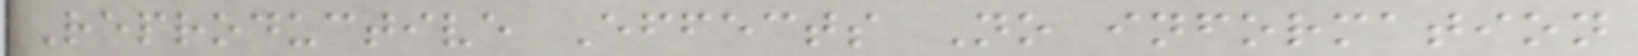Reproductive Effects No information
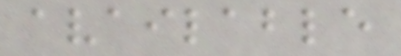available
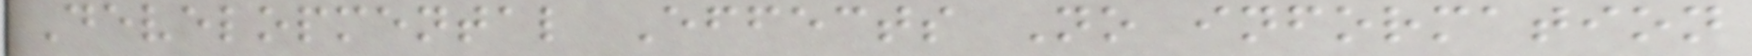Developmental Effects No information
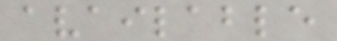available
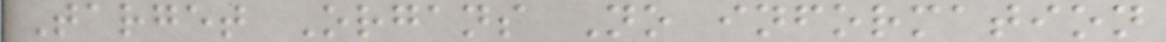Target Organs No information
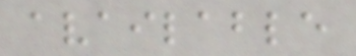available
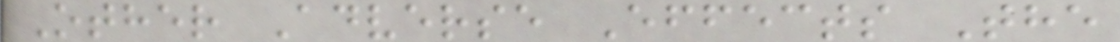Other Adverse Effects The
